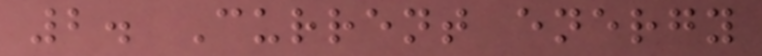2. Current energy
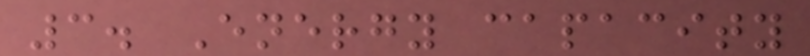3. Energy capacity
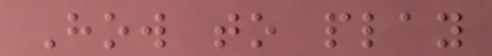How to play
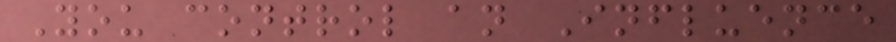You control an Influence
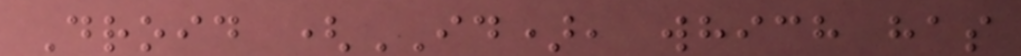Droid (ID), which has
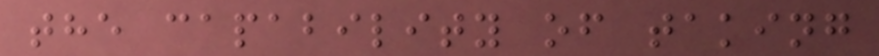the capability of taking
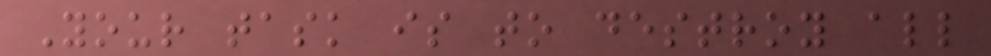Your task is to destroy all
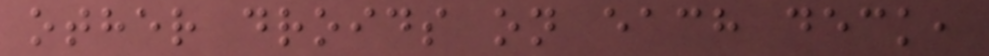other droids on each deck,
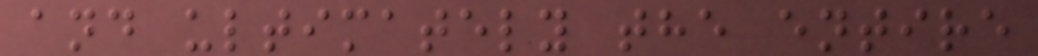and ultimately the entire
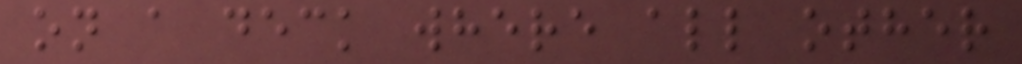on a deck where all other
